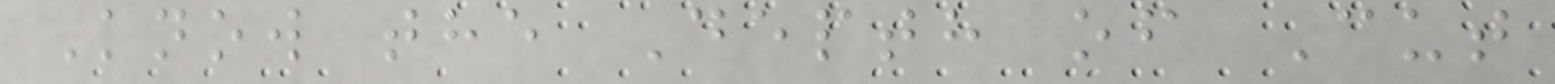Know the Depth of Cut
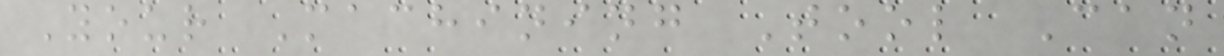Your Machining Tool Can
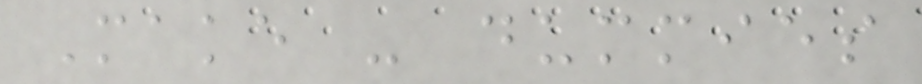Make - dummies
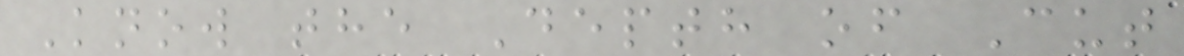Know the Depth of Cut
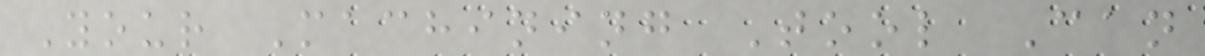Your Machining Tool Can
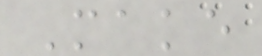Make
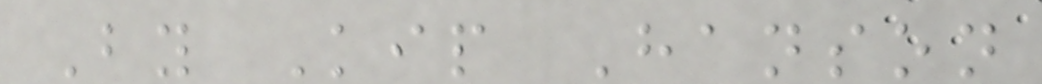By Kip Hanson
